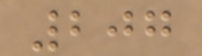207
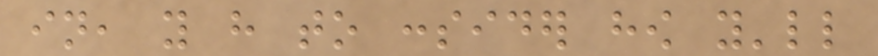in, you have to consider how you'll
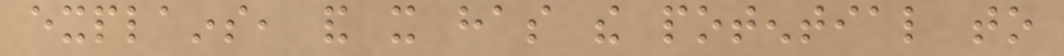explains, and it has the potential to
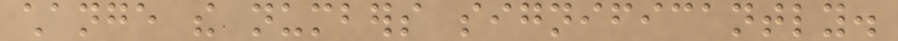change the numbers significantly.
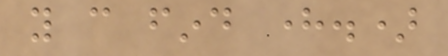you can find here.)
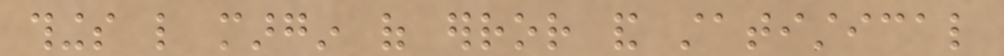things like margin of error and statistical
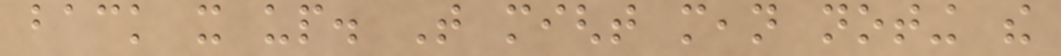back it up. That might mean noting the
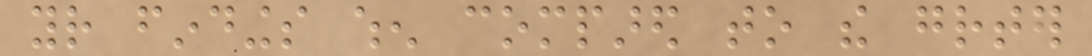your findings when compared to the greater
